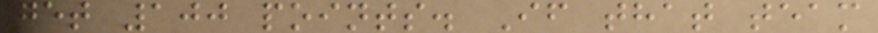get 100 points. If that team
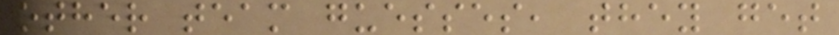other team guesses, they get
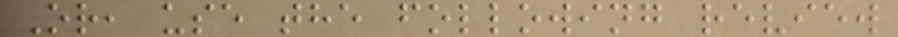Or, use the following review
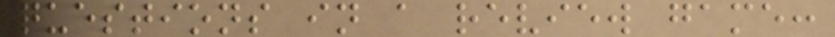questions in a review game:
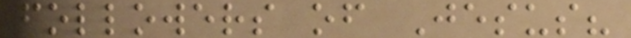followers of Jesus?
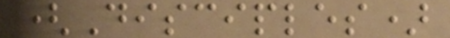(Disciples)
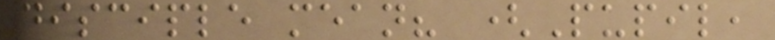disciple mean? (Pupil,
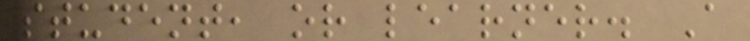student, or learner. A
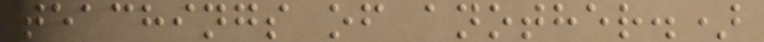teachings of another.)
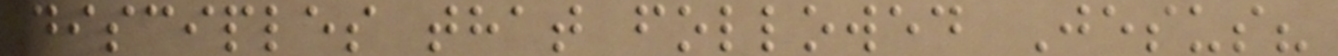disciples that followed Jesus?
